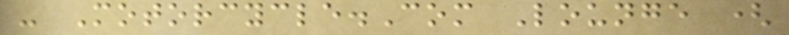- Motorcycle.Com Lounge (
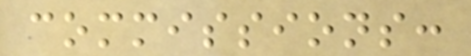commissions:
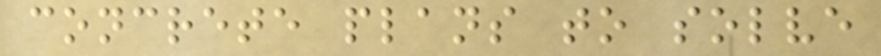concrete plans to solve
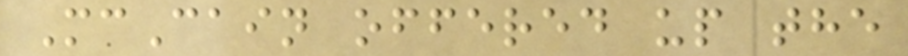McCain offered up the
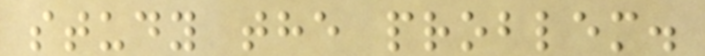study the problem.
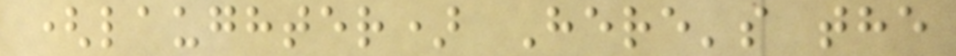(laughter) Here's the
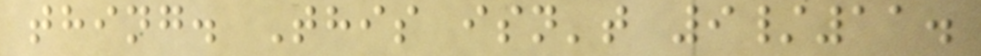thing. This isn't 9/11.
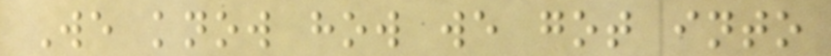We know how we got into
